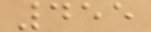455
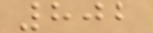802
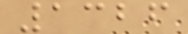1326
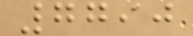7790
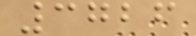3726
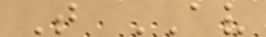T AV
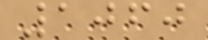1060
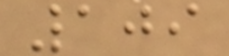109
